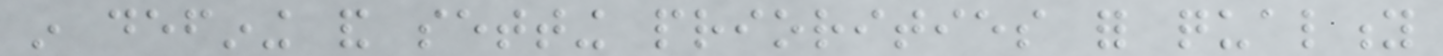in defining and setting priorities for quality
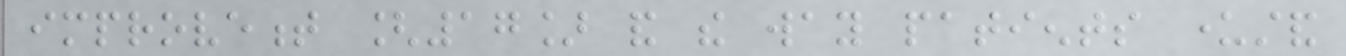improvement [17] and the way patients understand
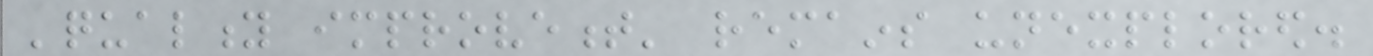'quality improvement' remains unexplored.
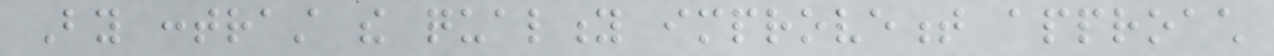By contrast the quality improvement approach
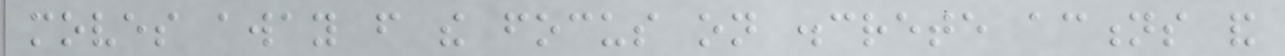moves away from the focus on discrete actions and
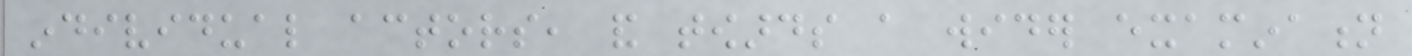individual actors, and towards a wider examination
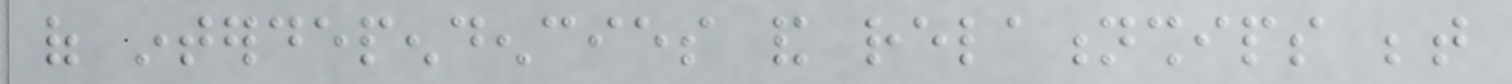of interdependencies and relationships between
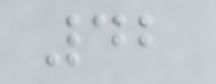42
